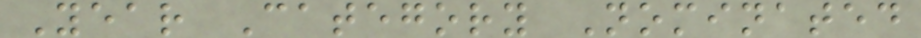Year Category Nominated
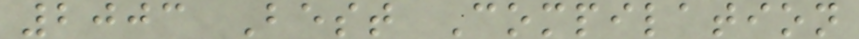2003 Best Compilation
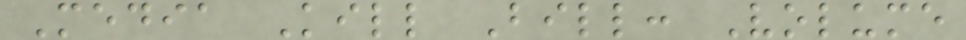Media Kill Bill: Volume
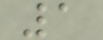1
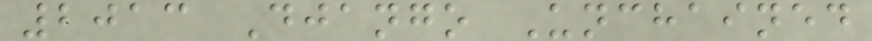2013 Django Unchained
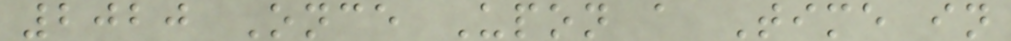2020 Once Upon a Time in
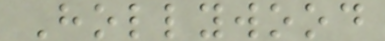Hollywood
